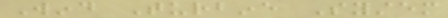Wind Turbine System
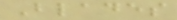Blades
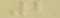2
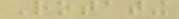Rotating
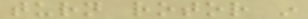turn rotor in
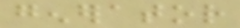generator
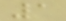1
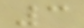3
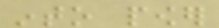into power
